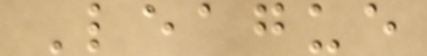League
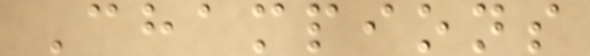Champions
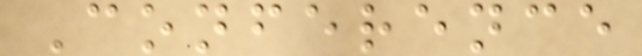Conference
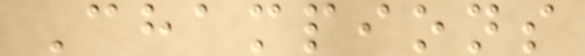Champions
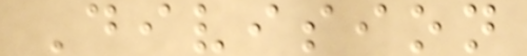Division
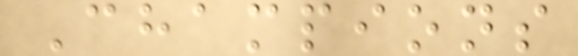Champions
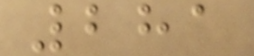281
